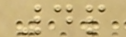4p
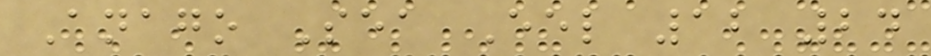Anago Sea Eel 12 24
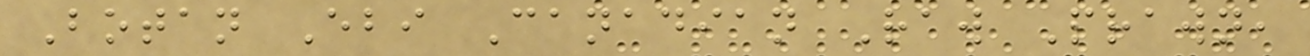Botan Ebi Canadian Raw Prawn,
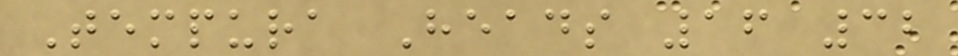Tempura Heads 16 32
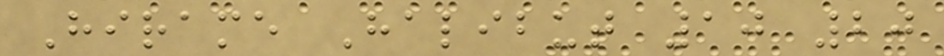Hirame Halibut 10 20
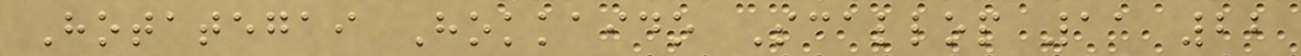Hotategai Hokkaido Scallop 11 22
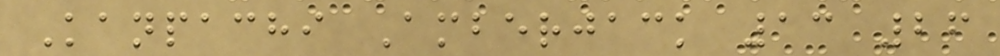Kanpachi Amberjack 13 26
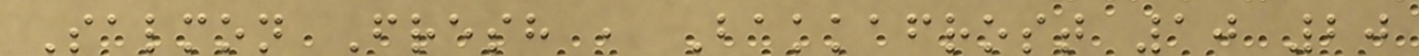Salmon Fresh , Bakkafrost 10 20
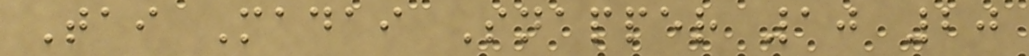Tai Madai Snapper 10 20
